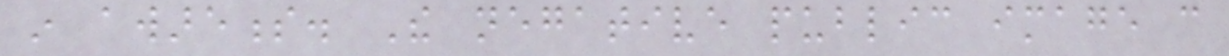in awareness. The negative public image can
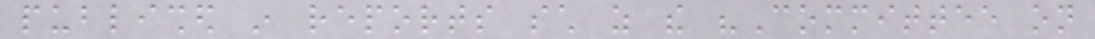published in reports such as the "Committee on
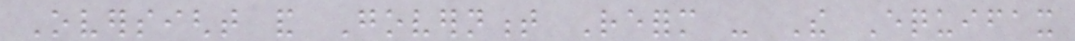Oversight and Government Reform - The Equifax
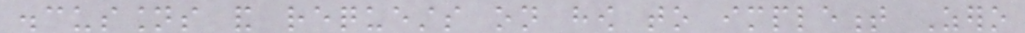discussions and requests on how to implement Zero
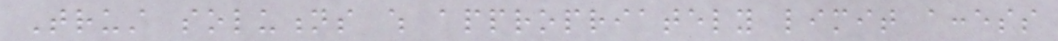Trust solutions which appropriately limit access
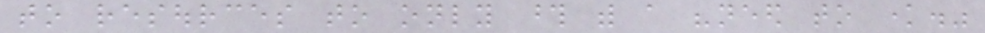to resources to only those with a "need to know."
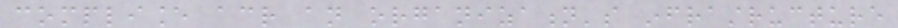compliance across an organization's infrastructure
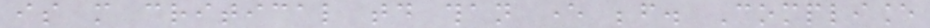is more critical today than ever before. Compliance
